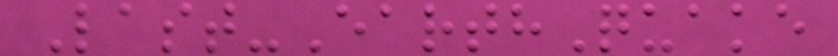Last-EarthQuake
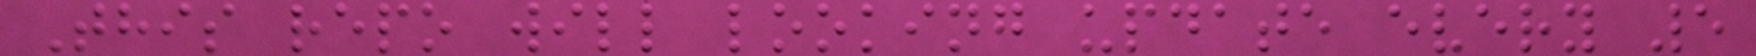This repo will looking update every 5
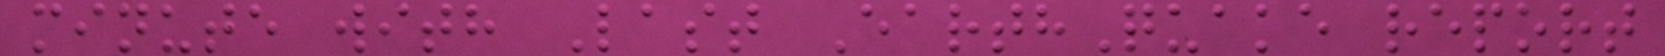minute with Last EarthQuake report
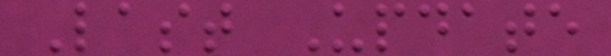Last Update
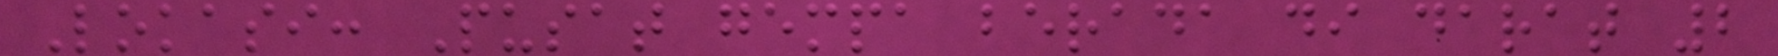Lokasi: Pusat gempa berada di darat 2
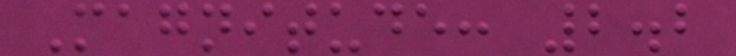Magnitude: 2.2
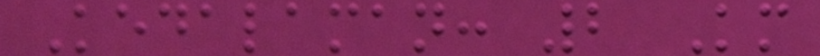Kedalaman: 2 Km
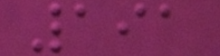191
